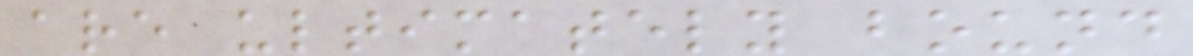are ultimately bound
